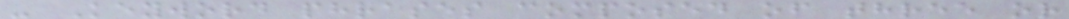- Keyword phrases composed of three or
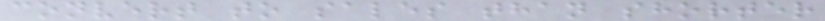convert to sales than shorter
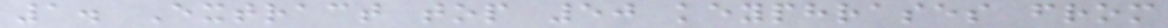1. Extract top 50 keyphrases from
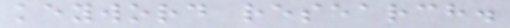keyword research.
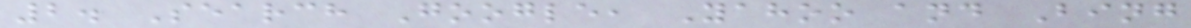2. Search Google, Yahoo and Bing
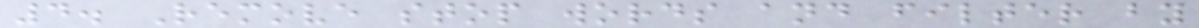4. Remove stop words and filter by
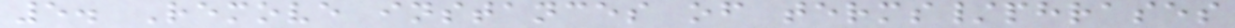5. Remove instances of terms/phrases
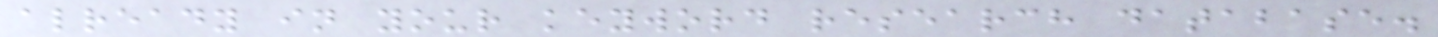already in your keyword research database.
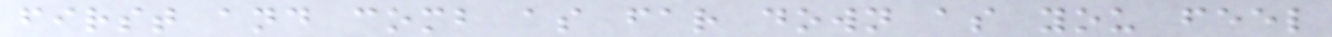first and comb as far down as you feel
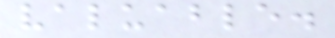valuable.
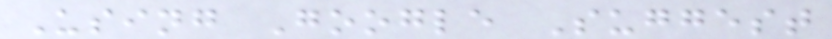Using Google Suggest
